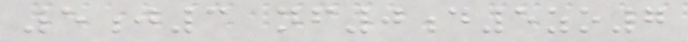5j3 nf0d5zo7
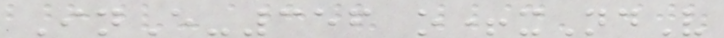InE-356 o+xNdV
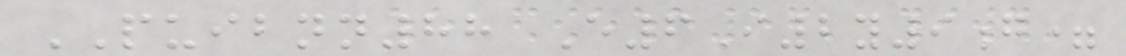PUIBNN88 E6I2y9g=
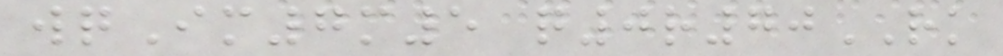wqIm7m5 q0r70RK
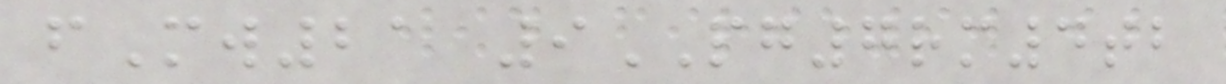fMw21 9PG7rm4tb
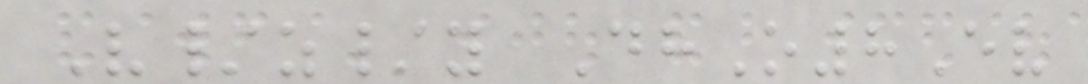V/z/y DhO8Ev
